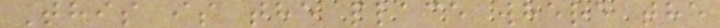This is the place where the
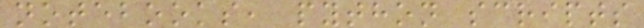notebooks, python scripts
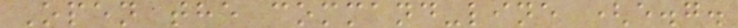Open the command-line (e.g.
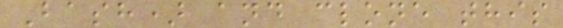Bash) and clone this
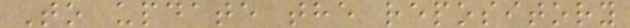To update the repository
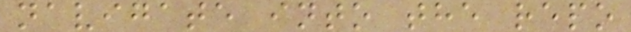navigate into the repo
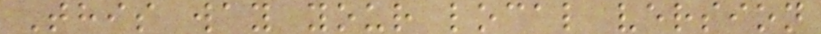This way your local version
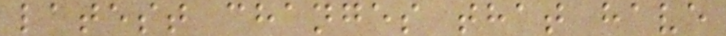latest changes that have
